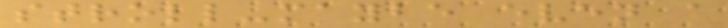stroll-maybe even a
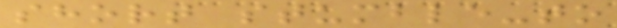short stumble-to
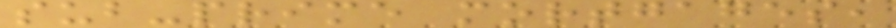sub-prime mortgages,
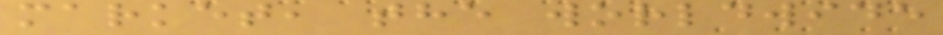market, the worldwide
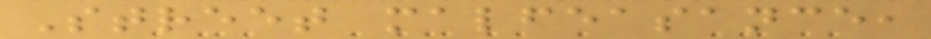Street malfeasance,
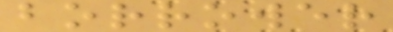borrower
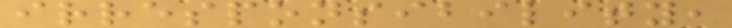irresponsibility,
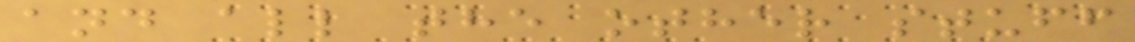and all the other stuff
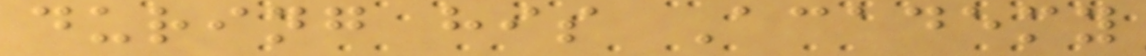during his Academy
